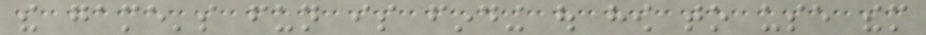the game's fun is finding out how to use them
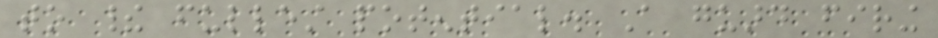to their fullest potential. A guard firing
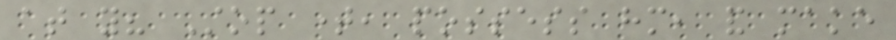at you? Stop time, possess him, and make
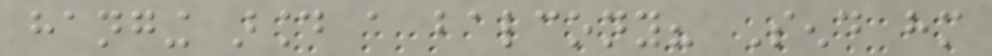hanging around a balcony? Send him
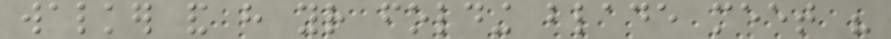walker and have your folding blade meet his
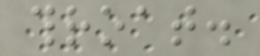throat.
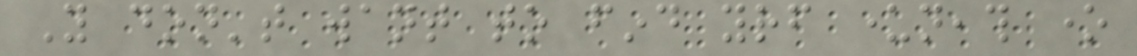You don't want to find yourself underneath one
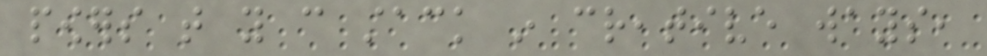powers that you can stack in creative ways,
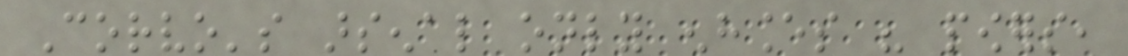Corvo's arsenal only enhances his powers,
